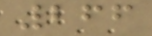266
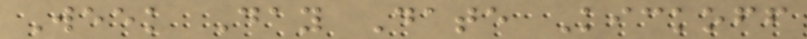Week Day Date Kickoff
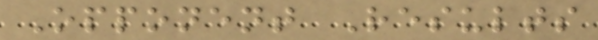Opponent Results
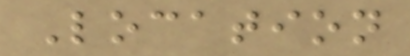Location
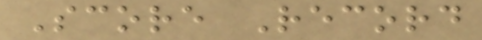Score Record
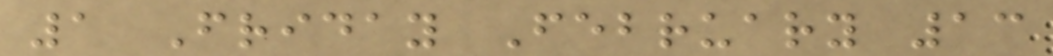1 Friday February 13
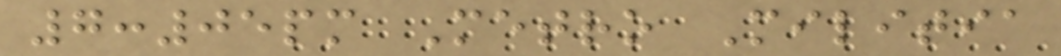7:05pm Metro Militia
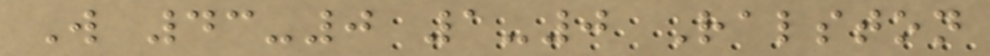W 43-0 1-0 Ralston
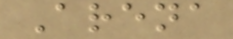Arena
